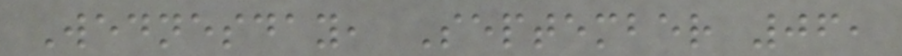Wednesday, September 06,
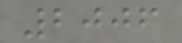2006
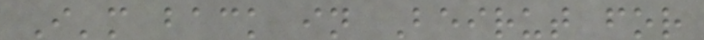I'm back in Beirut for
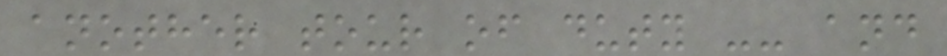another tour of duty -- and
